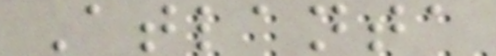Atlanta
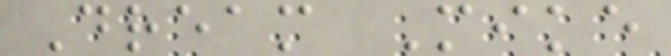Dream Mike
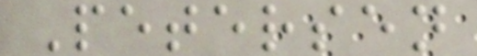Petersen
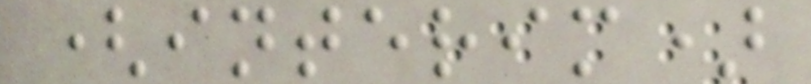(interim)
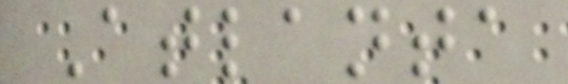Atlanta
